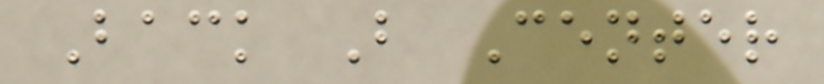Back B Center
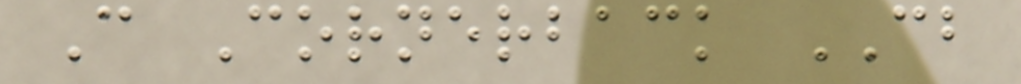C Cornerback CB
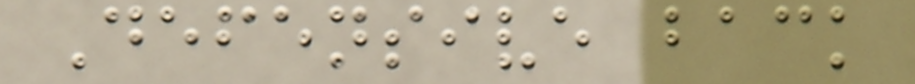Defensive back
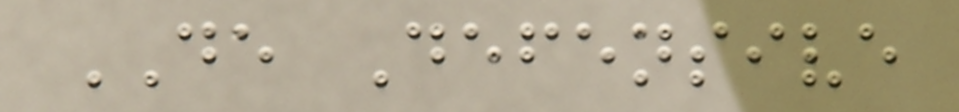DE Defensive
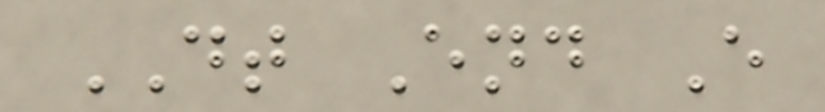DT End E
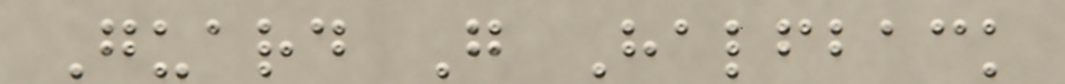Guard G Halfback
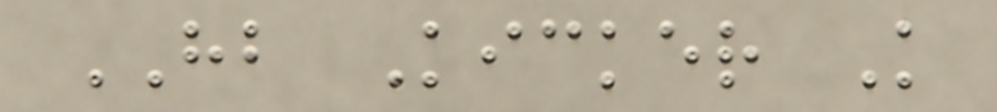HB Kicker K
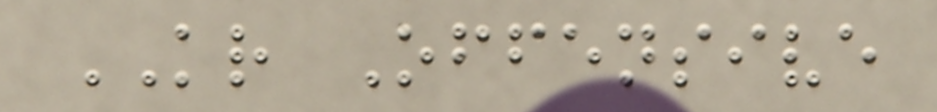KR Offensive
